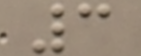3
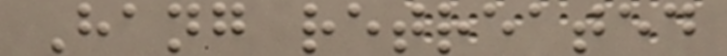Hang retreated
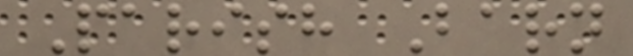Parish Barn
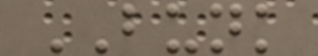BUNK
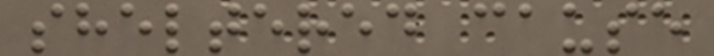sheltered cause
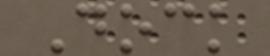Dock
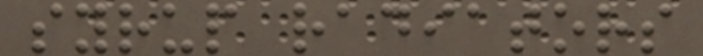syrup radiators
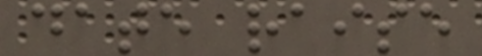date raise
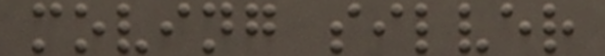moving silver
